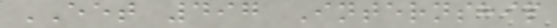EET 497 Internship
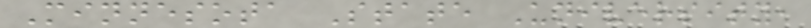Minnesota State University,
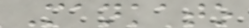Mankato
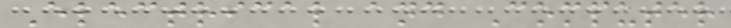Electrical and Computer
